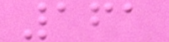161
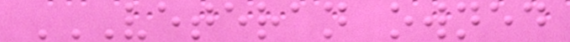VETERAN OWNED
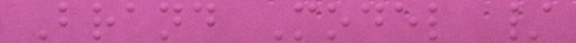Brand Model /
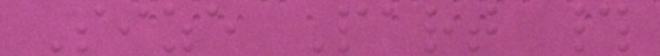Size Part #
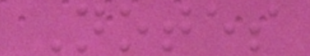Notes
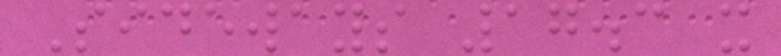Sideways 17.3 x
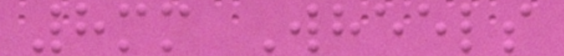8mm Wheels
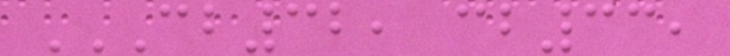CB32, CB33,
